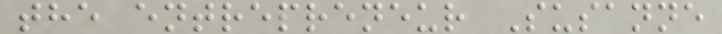the entrepreneur Susanne
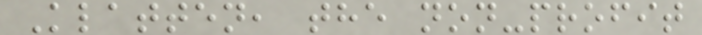Klatten, the non-profit
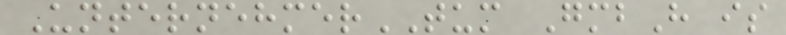UnternehmerTUM GmbH is
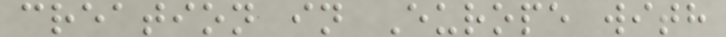creation in Europe with
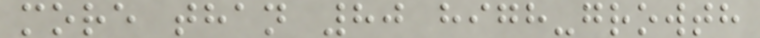more than 80 high-growth
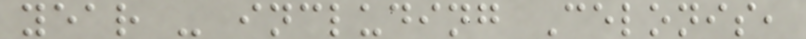year - including Celonis,
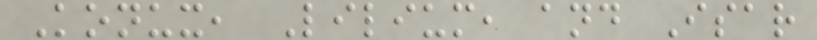Konux, Lilium, and Isar
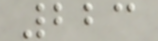223
